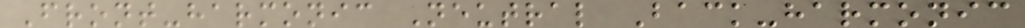Front-harmonic Neutral Back-harmonic
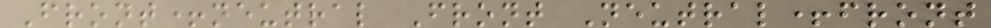Front+neutral Front Neutral+front
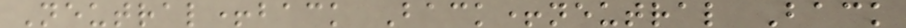Neutral+back Back+neutral Back
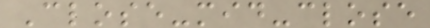Close-mid-close
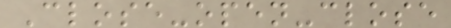Close-open-close
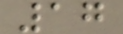17
